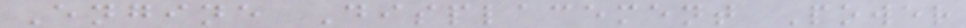Engine Displacement Power
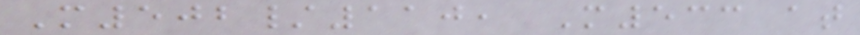M502/110, M533 at
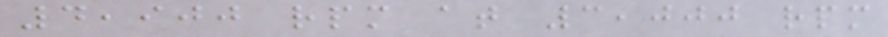4,900 rpm at 3,000 rpm
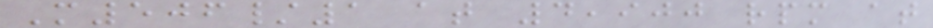M506/1 at 4,900 rpm at
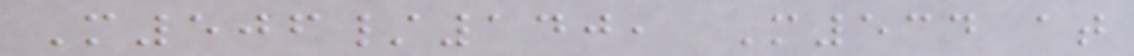M506/140, M534 at
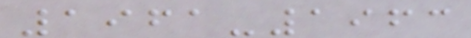1961-1963
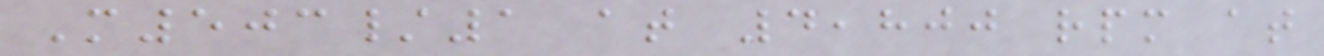M503/1 at 4,800 rpm at
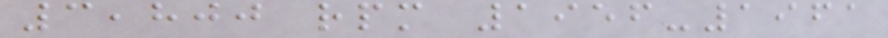3,800 rpm 1956-1961
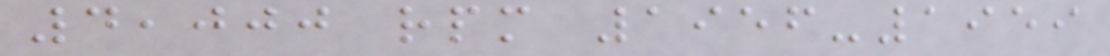4,000 rpm 1956-1959
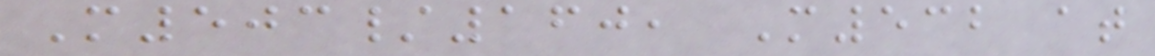M503/160, M532 at
